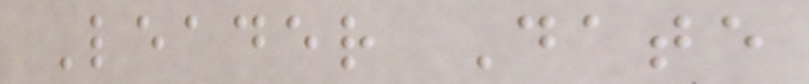Leader Date
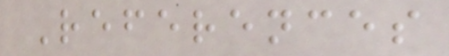References
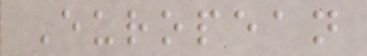European
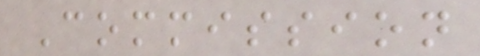Commission
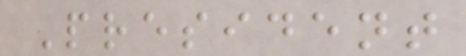President
